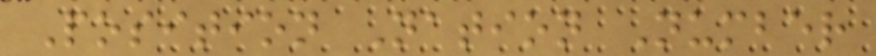Position Nation Number
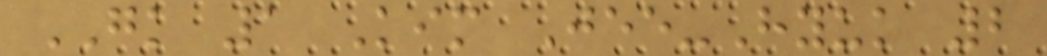GK 1 Kim Jee-Hyuk 2
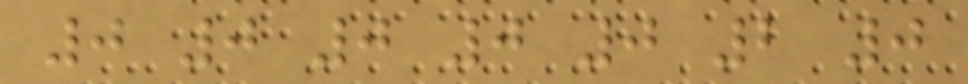0 0 0 0 0 2 0
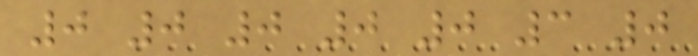0 0 0 0 0 3 0
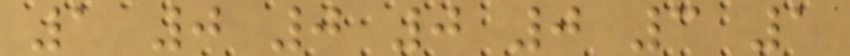1 0 0 0 0 3 1
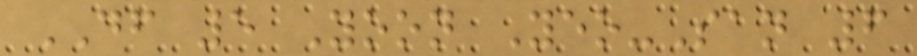DF 5 Yoon Yeo-San 6
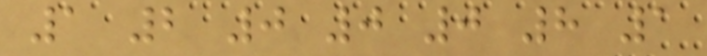1 2 0 0 0 8 1
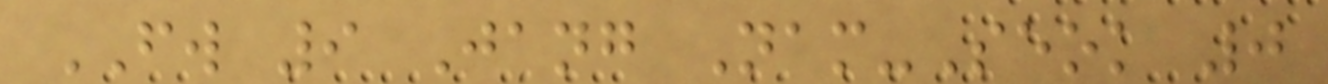FW 9 Jang Nam-Seok 0
